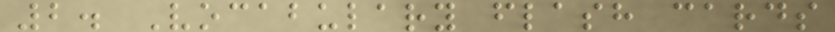2. Vocabulary flash cards
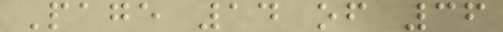Page 14 of 36
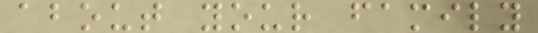about your family
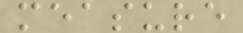measure
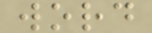word
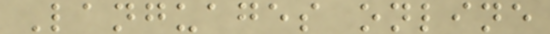Languages online
